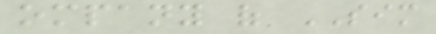ompany of SIM
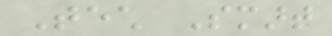Tech Smart
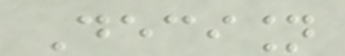Decision
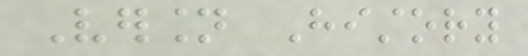Version History
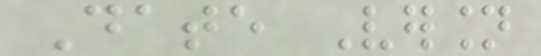Date Version
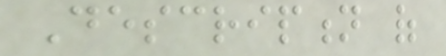Description of
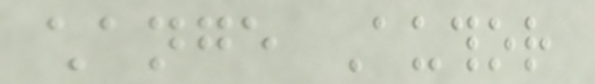change Author
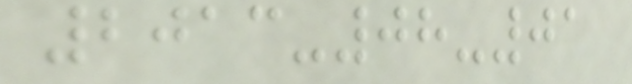2013-08-01
